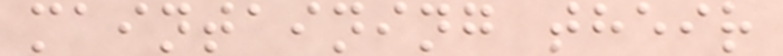maintaining their
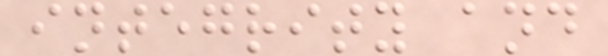integrity and
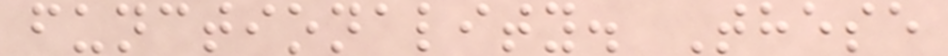functionality. These
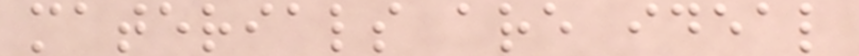materials are ideal
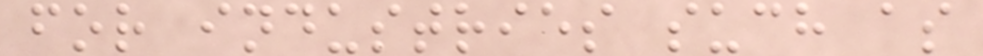for industries such as
